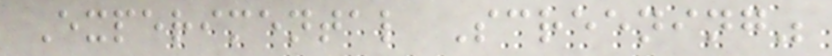Experimental Screening"
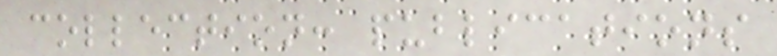collection: publications
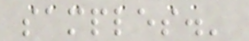samples.'
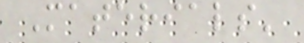Materials'
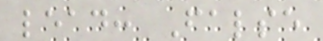lead: False
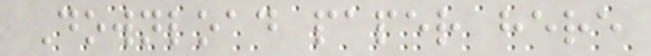Download paper here
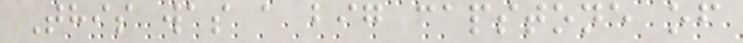This was a big capstone of
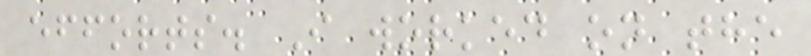efforts. I worked on the
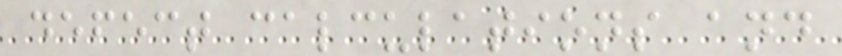defect calculations and
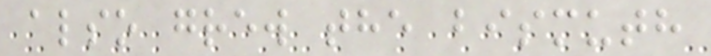also grew the bismuth
